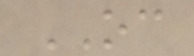OC
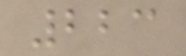223
